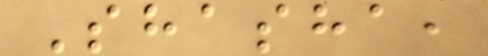Shasha,
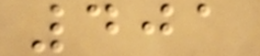401
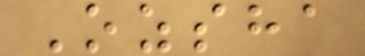Ozsha
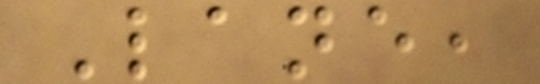Lane,
